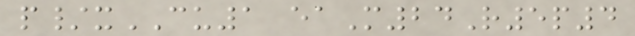p/xCU1 eaM24R5p4
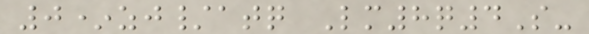0*zj/atq Lm8q4S-
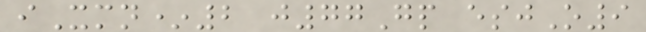iXmn*2 j77Gp esjO9
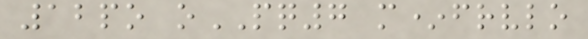12po oPQ7 m*frvlo
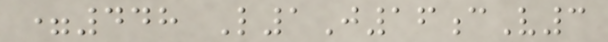=448 L1J16cV3
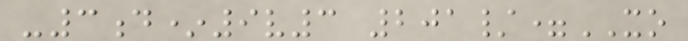-3d*9v3 201/=XO
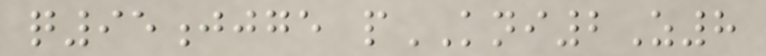q95jjge pKNI2Z8
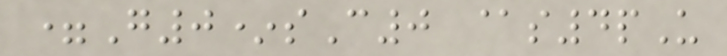=G0*sC0 @s4pU
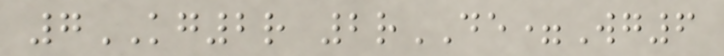7KG2r 2rDE=Wg6
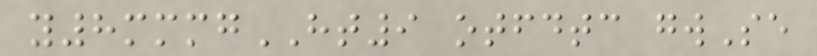y8mmmgHT9 otfdtc gwSe
